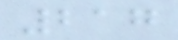217
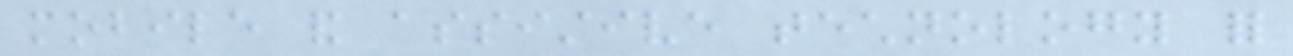mobile and assistive technology for
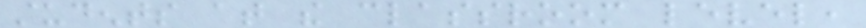students at the classroom level,
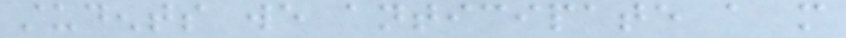students we anticipate a more
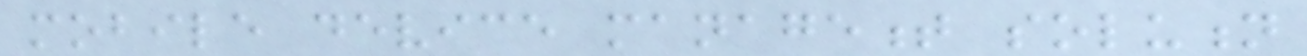mobile device management solution
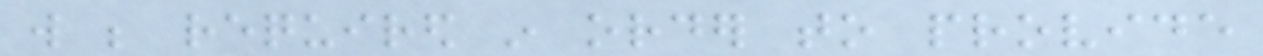will be required in order to provide
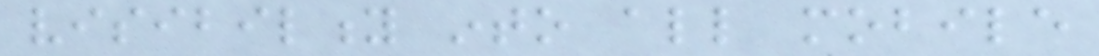visibility into all mobile
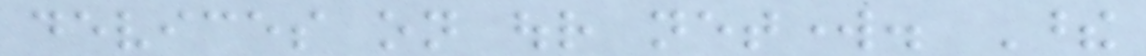devices on our network. These
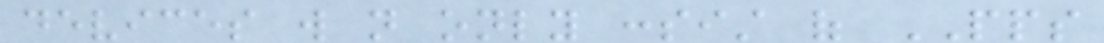devices will not only consist of PPS
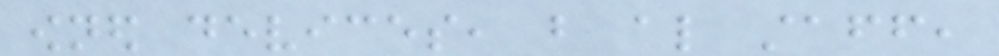owned devices, but also staff,
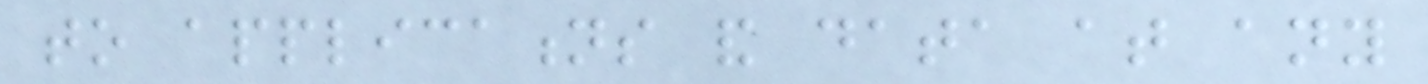to applications and data at any
